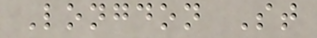Longdon St
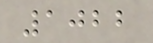1022
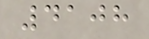4108
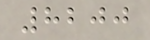8200
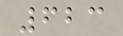623
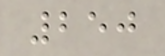250
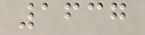1637
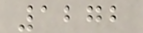1272
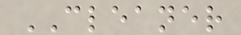CLEANER
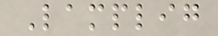Lamplig
